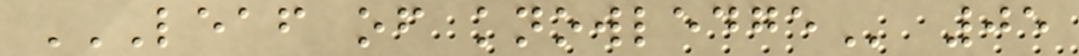LEAF OF KNOWLEDGE 05
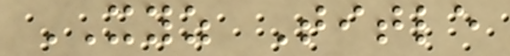XYZ Title
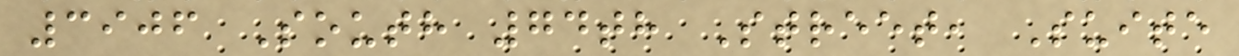3906 South 74th Street, Suite
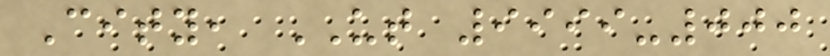City, UT 9999-000
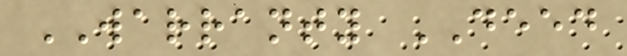WARRANTY DEED
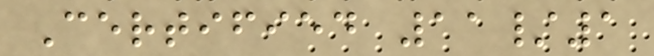Certified 11/1
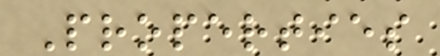Properties
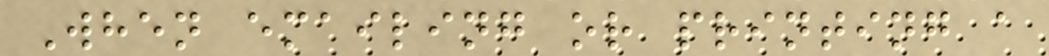When emailing or printing a
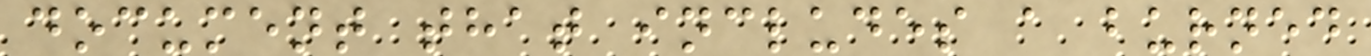document that includes a burned
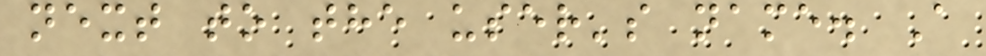next to the user's name. A
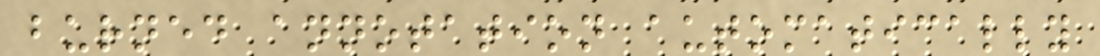burned annotation automatically
